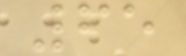65
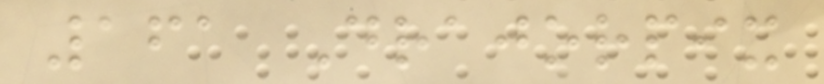161 Drajorpix
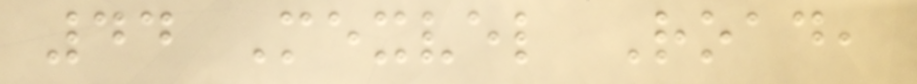44 Mexvel Road,
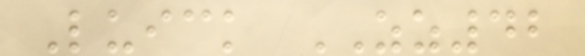Luick ZZ42
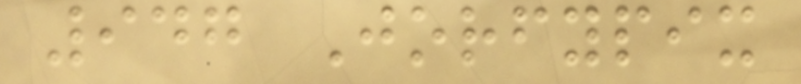947 Jorfypix
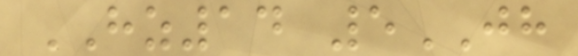HZ14 5JH
